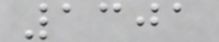1301
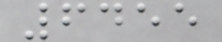6455
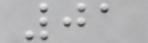01
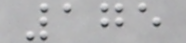175
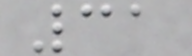31
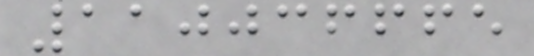110036665
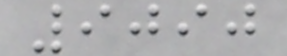9090
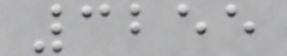3255
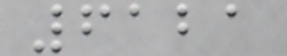6121
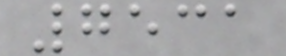7531
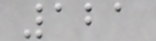121
